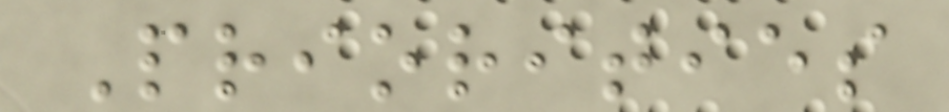Priorities
